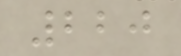220
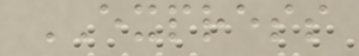EXPRESS
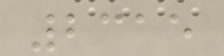2315
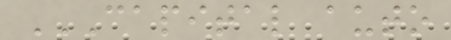CAPITAL AUTO
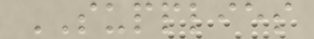SUPPLIES
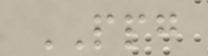PPG
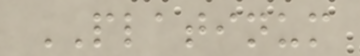PLATINUM
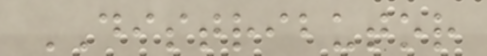DISTRIBUTOR
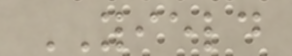YIELD
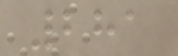281
